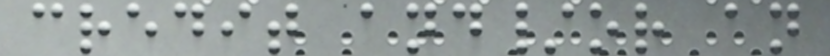credit and/or an
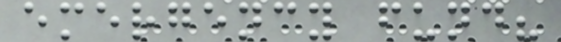emergency fund?
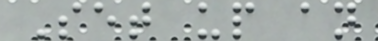Set up an
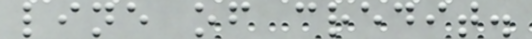line of credit.
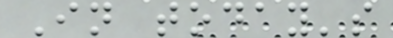In today's
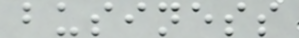business
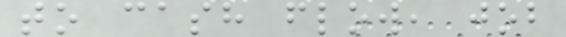to cash flow, job
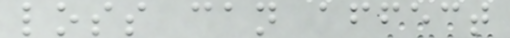loss can affect
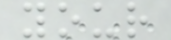your
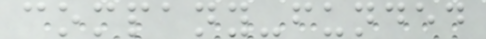company-funded
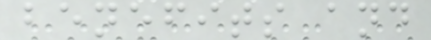benefits and
